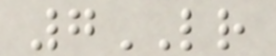7LR
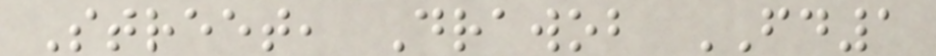Street, Drawob FD1
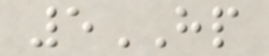5HP
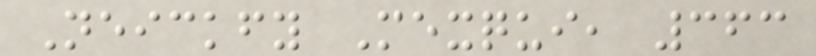Neickfy Mexqui, 363
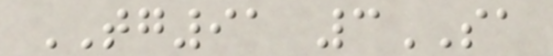TG91 3SA
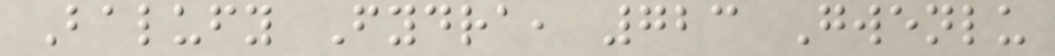Balufy Fydra, 723 Gwenlu
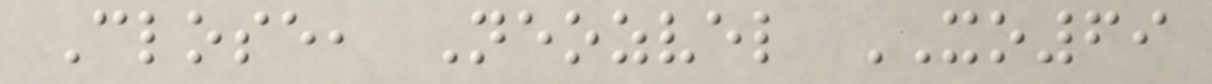Close, Neozvel XO69
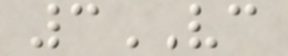3VC
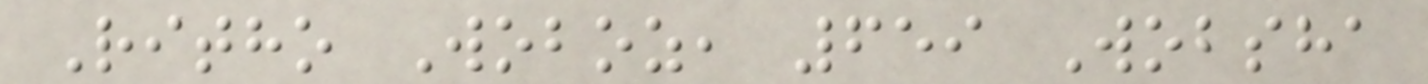Ritho Woboz, 659 Wobsha
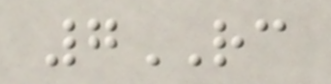7RC
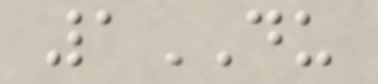1DU
